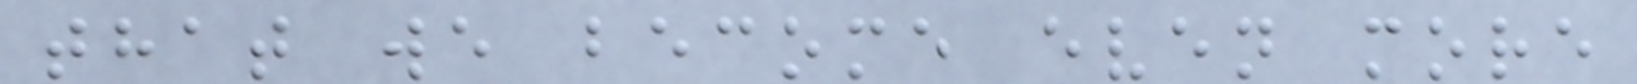that we become even more
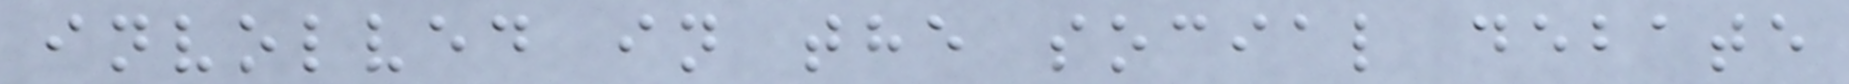involved in the social debate
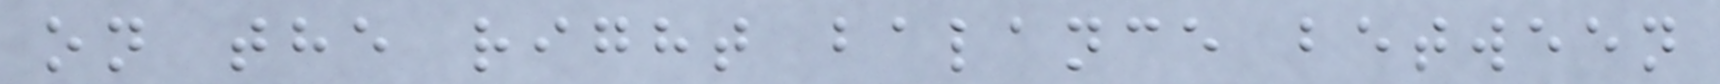on the right balance between
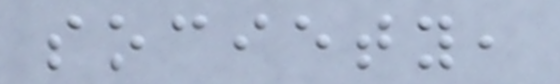society,
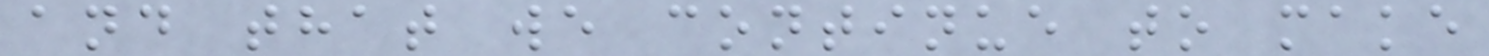and that we continue to make
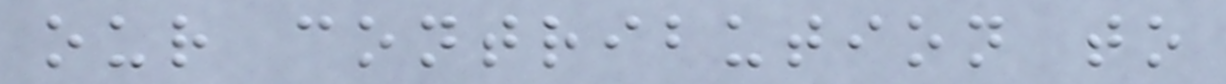our contribution to
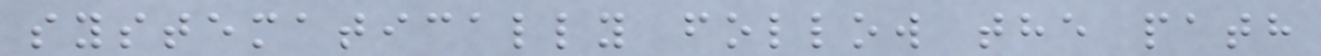systematically follow the path
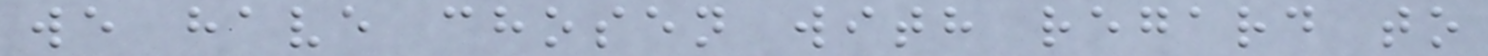we have chosen with regard to
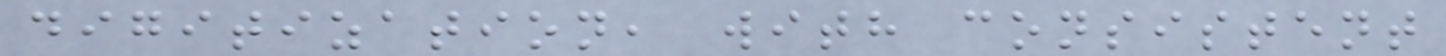digitization, with consistent
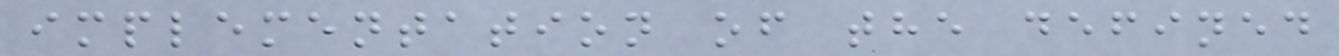implementation of the defined
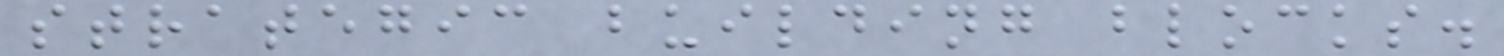strategic building blocks.
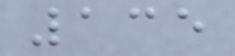135
